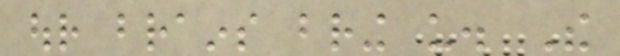our brains bring us. The
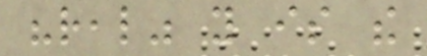"real" you is the
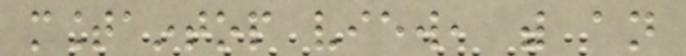mountaintop view, with an
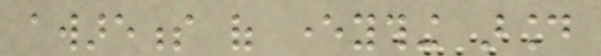awareness of everything around
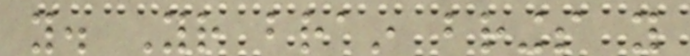you. Your brain brings you
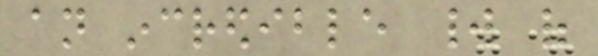an incredible world of
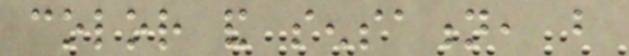color and sensation, but
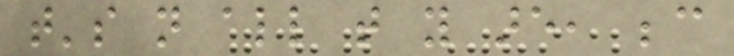that's not all that you are, because
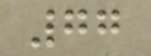77
